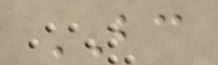BC
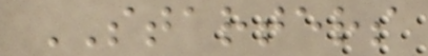STARTERS
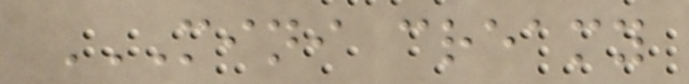MINI CREAMY
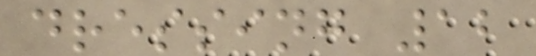dressing 12
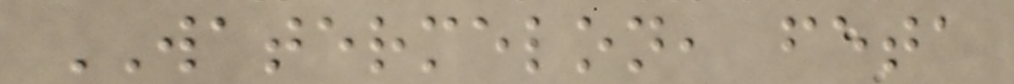WATERMELON, feta
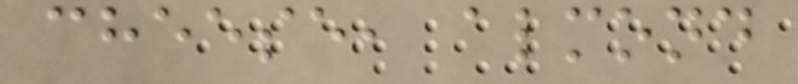cheese, almond
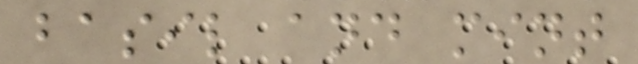basil and mint
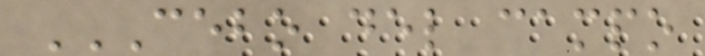CEBO DEL CAMPO
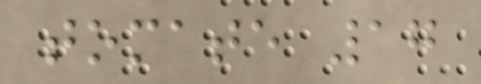tomate 17
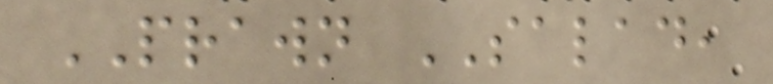PRAWN SALAD,
